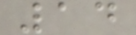14
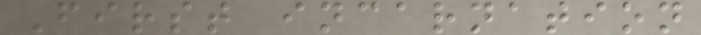First incarnation
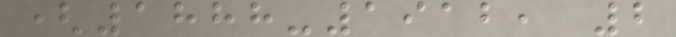(1888-1912, 2
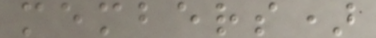members)
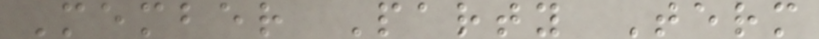Member Party Term
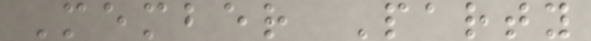Member Party
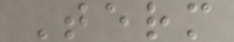Term
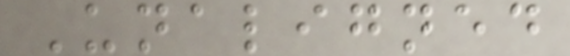Unaligned
